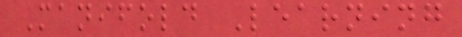Manifold Learning
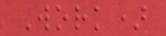Work)
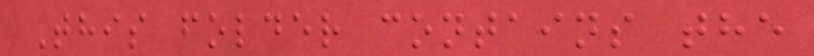This folder contains the
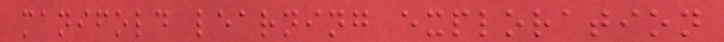manifold learning exploration
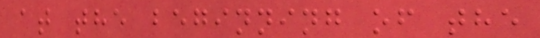at the beginning of the
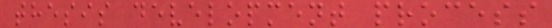thesis development process
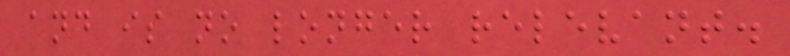and is no longer relevant.
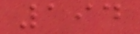194
